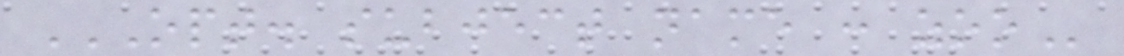OPT. SUBJECT NAME : ZOO
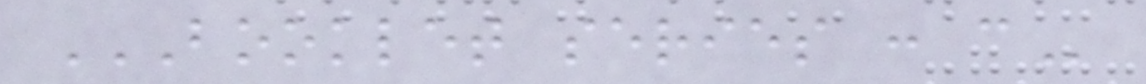BOOKLET SERIES : C
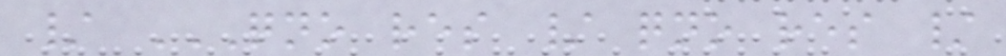/ QNO RES / QNO RES /
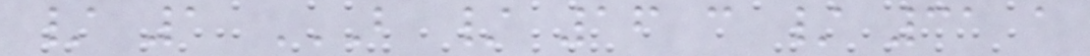/ 1 B / 16 C / 31 A
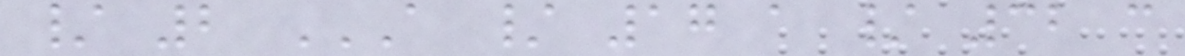/ 2 A / 17 A / 32 C
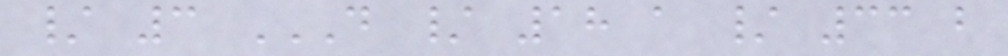/ 3 D / 18 A / 33 B
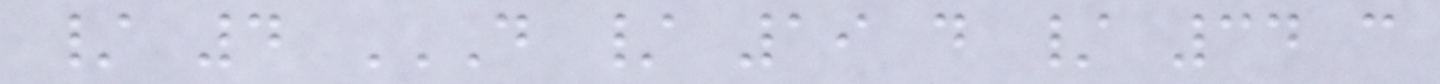/ 4 D / 19 D / 34 C
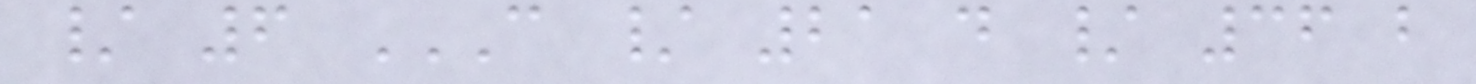/ 6 C / 21 D / 36 B
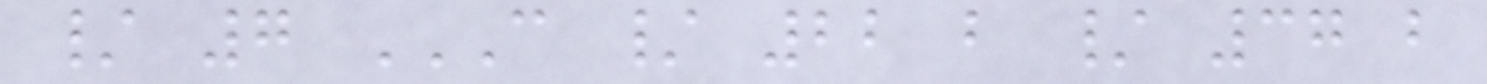/ 7 C / 22 B / 37 B
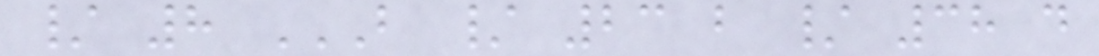/ 8 B / 23 B / 38 D
